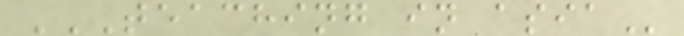TEACHING IN ASIA
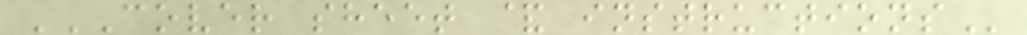COVER SHEET & INSTRUCTIONS
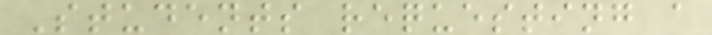Students requesting a
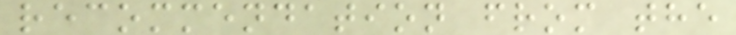recommendation from the
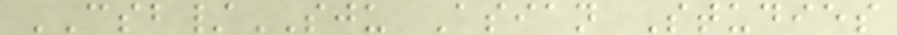CSB/SJU Asian Studies
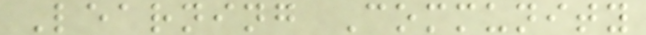Learning Community
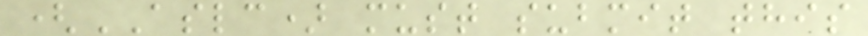(ASLC) must submit this
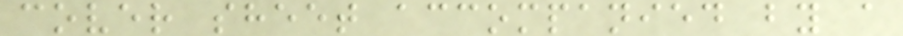cover sheet accompanied by a
